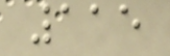115
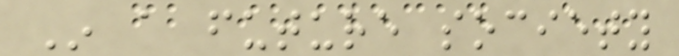In a future society
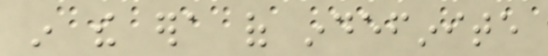in the era of indefinite
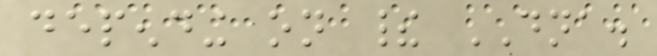depending on their DNA.
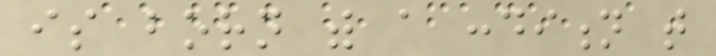is born with a condition that
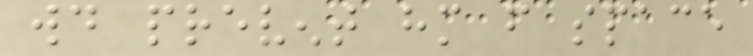would prevent him from space
